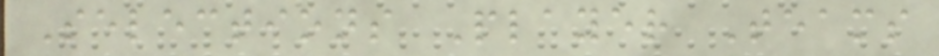Selections Player Teams
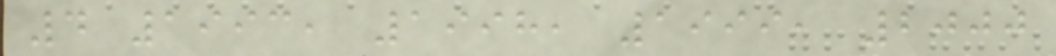4 1993, 1998, 1999, 2000
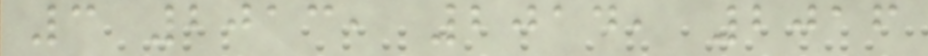3 2013, 2014, 2016
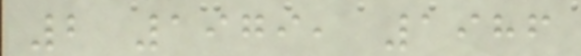2 1979, 1986
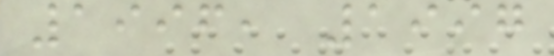1996, 1997
